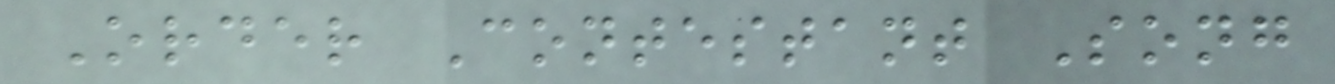Order Contestant Song
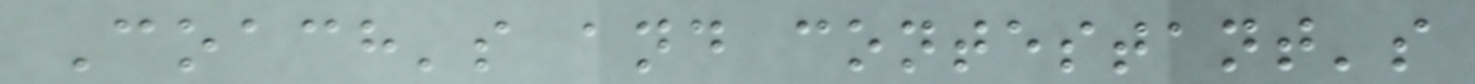Coach's and contestant's
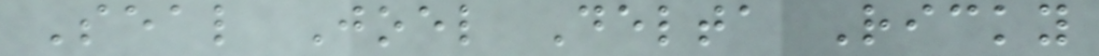Seal Joel Delta Ricky
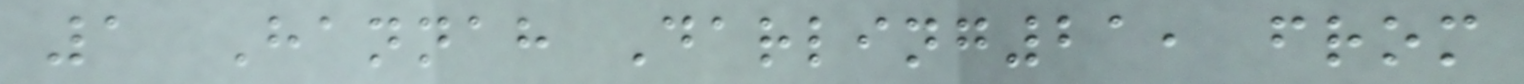1 Hannah Darling21, from
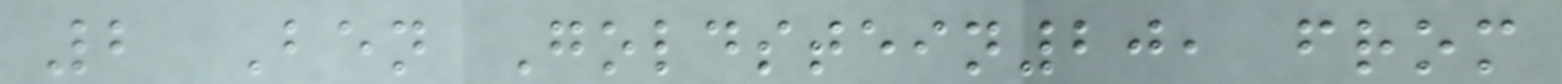2 Ben Goldstein20, from
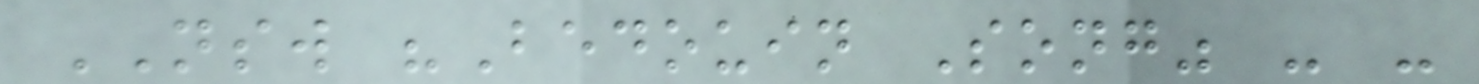NSW "Bedouin Song" - -
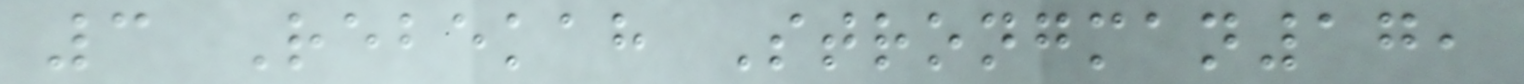3 Rebekah Strongman17,
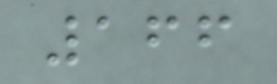166
